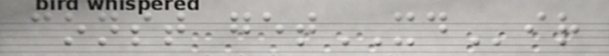const getXDir
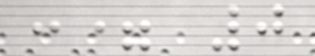:= 0
